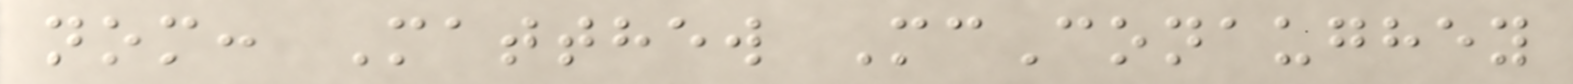nom: Matthew McConaughey
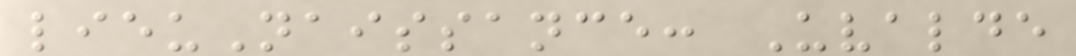lieuNaissance: Uvalde
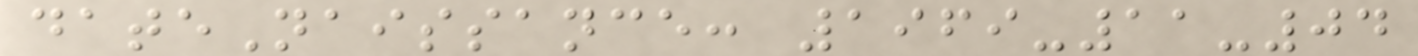dateNaissance: 1969-11-04
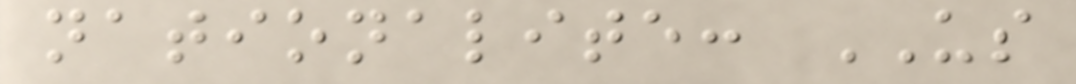nationalite: US
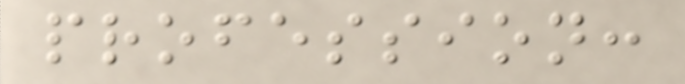profession:
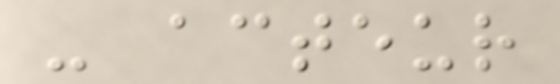- acteur
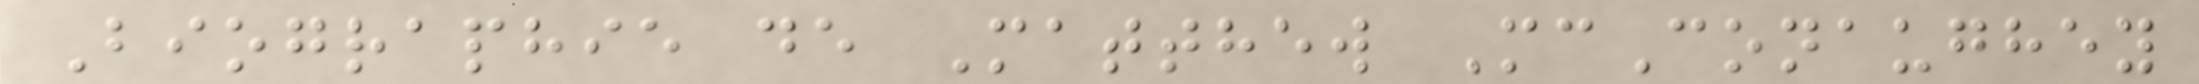Biographie de Matthew McConaughey
